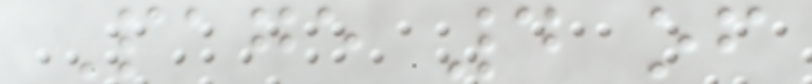Page 4 of
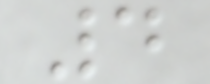4
